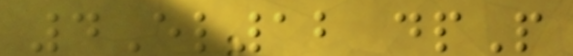4El12 dpP
